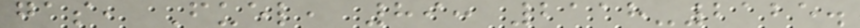gas, Fuel, 89: 2118-2125.
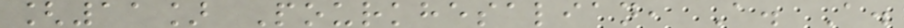[11] Pourkhesalian, A. A.
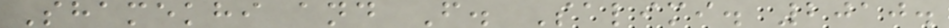Shamekhi and F. Salimi. 2010.
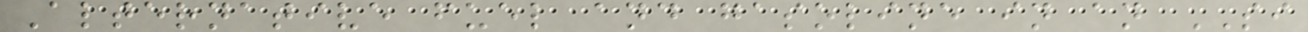Alternative fuel and gasoline in an SI
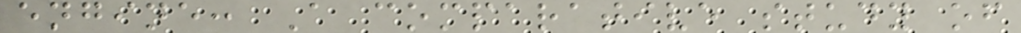engine: A comparative study of
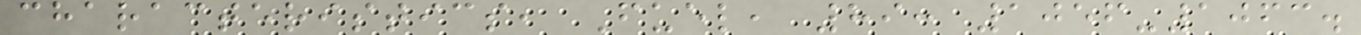characteristics, Fuel, 89: 1056-1063.
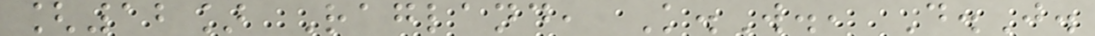[12] Ragland, K.W., D.J.
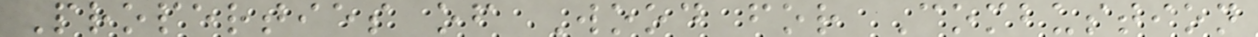Properties of Wood for Combustion
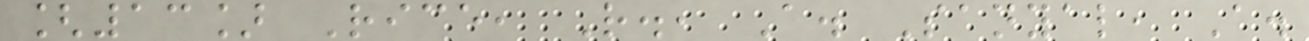[13] Rice, R., A. Sanyal, A.
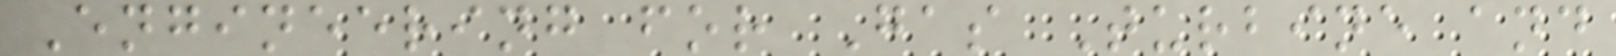Engineering for Gas Turbine and
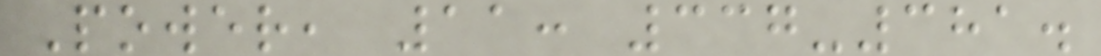Power, 11: 337-381.
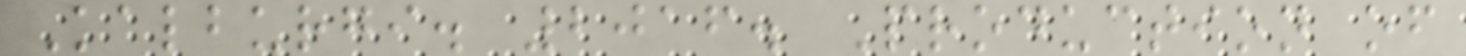Kalburgi. 2016. Production of
